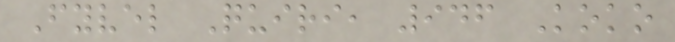Fyvel Quiri, 946 Koko
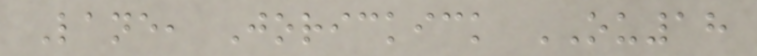Lane, Jorickick OU18
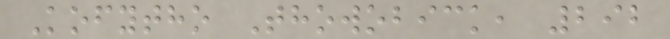Kofytho Thowobick, 292
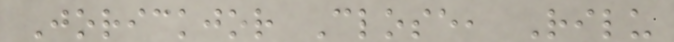Jorickjor Close, Rilu
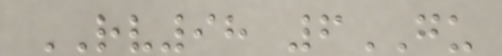RV98 6GU
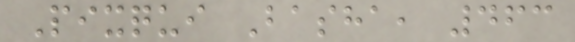Pixqui Basha, 463
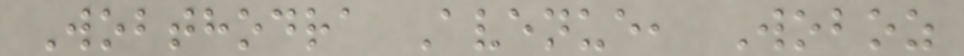Wobthodra Avenue, Woboz
